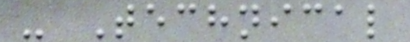- Technical
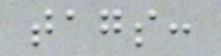tags:
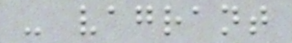- vagrant
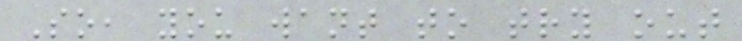So, you want to try out
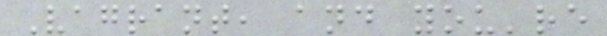Vagrant, and you're
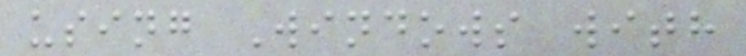using Windows with
